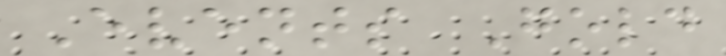Events Gold
